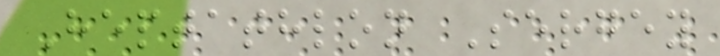Heptathlon Sergey
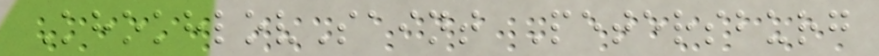KhokhlovSaint Petersburg
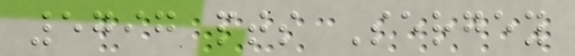5797 pts Sergey
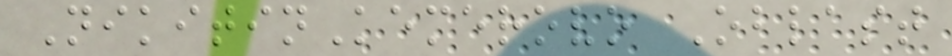NikitinKemerovo Oblast
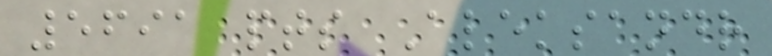5691 pts Aleksandr
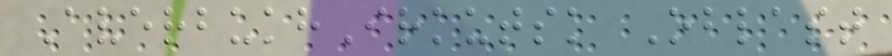AverbukhIrkutsk Oblast
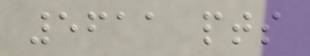5611 pts
